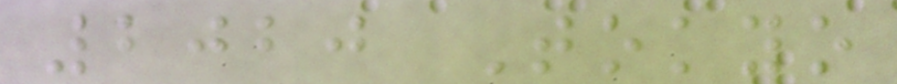2020 Tokyo
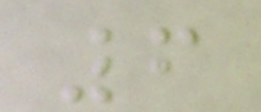6
